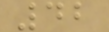42
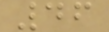46
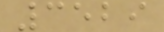3529
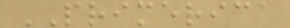PRIMERICA
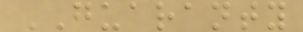GUARANTY
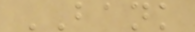BANK
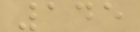145
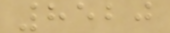8520
